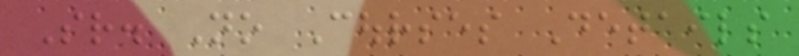Sr. No Courses Details
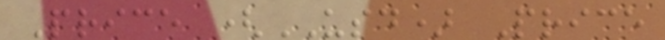Price (USD) Price
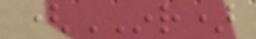(INR)
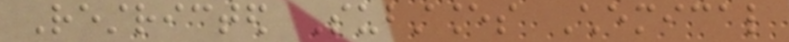Restricted Substances Chemical
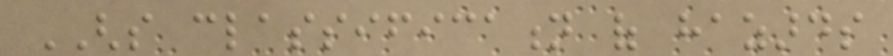GHS classification of hazards
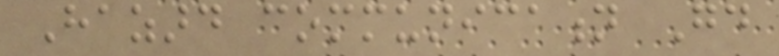Hazard communication Good
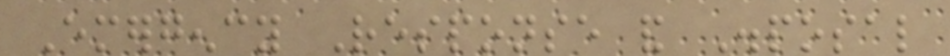Emergency Response and Disposal
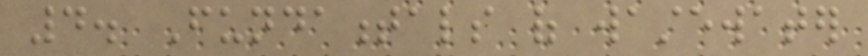4. Fundamentals of wastewater
